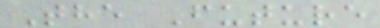The Future
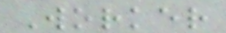Worker
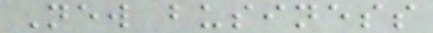New business
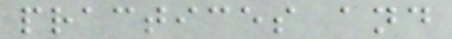practices and
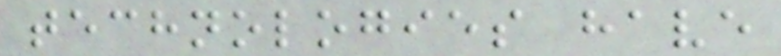technologies have
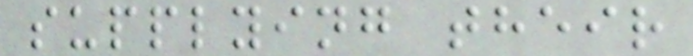supplying their
